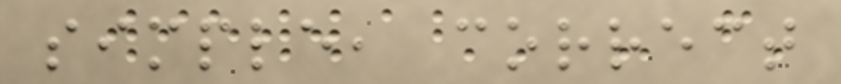simple, correct
